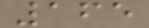165
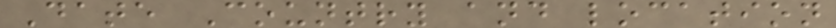Date Country and location
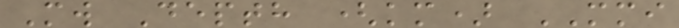Mw Depth (km) MMI
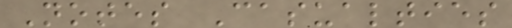Notes Casualties
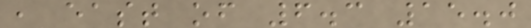, east of 6.3 15.0
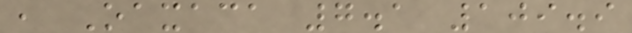, Oaxaca 7.1 109.9
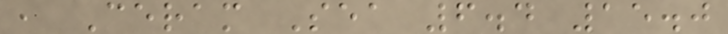, Ceram Sea 6.4 15.0
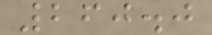260.0
